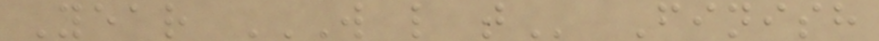Year W L T Finish
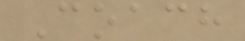Coach
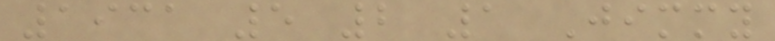1931 5 2 1 Jimmy
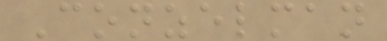Conzelman
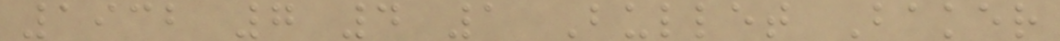1932 7 4 1 Bullet Baker
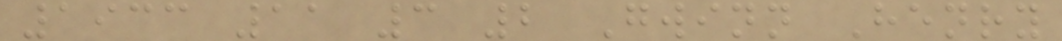1933 11 3 2 Gwinn Henry
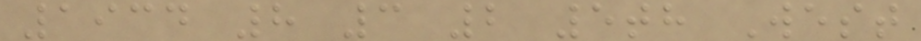1934 8 3 2 5th West
